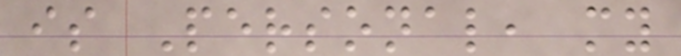is Personal, my
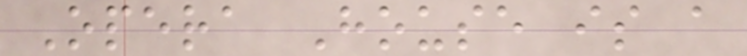Opera House is a
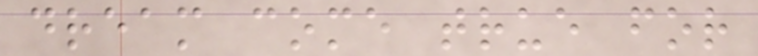dream come true for
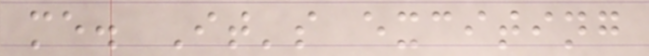me. It's exciting
